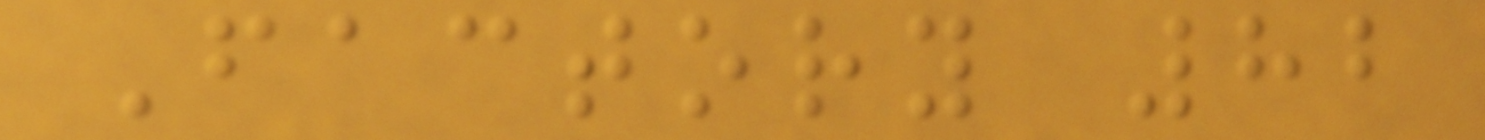Factory 82
